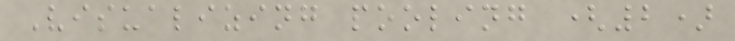Visualizing pooling (2)
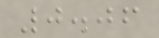0.06
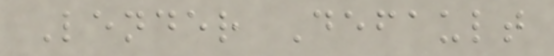Lender Default
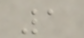1
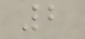2
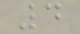4
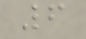6
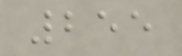255
